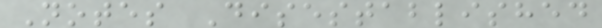Notes Disestablished
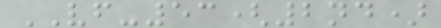VF-53(2nd)
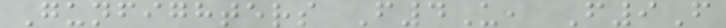Gunfighters F4U, F9F
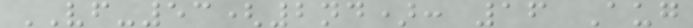VF-53(2nd): 16 Aug
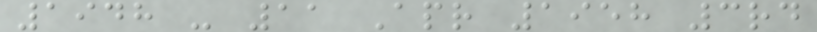1948 - 11 Apr 1958 3rd
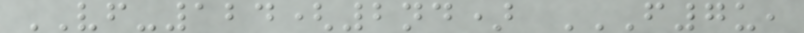VF-124(2nd) F7U,
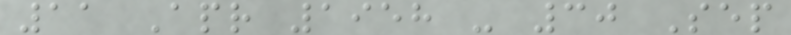11 Apr 1958 - 30 Sep
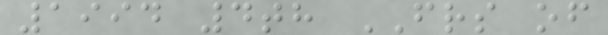1994 4th FRS of
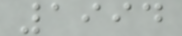1994
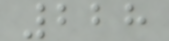228
